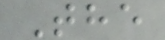The
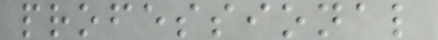professional
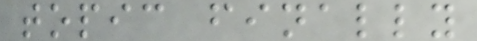topic finally
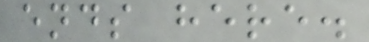ends here.
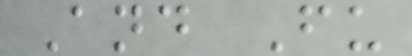And Fu
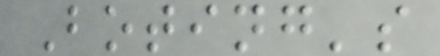Boting's
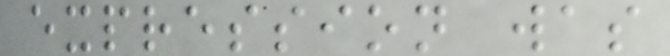expression was
